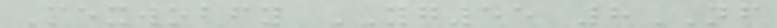Mexwobfy YG55 8NF
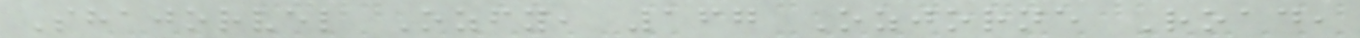Shajorvel Ozfy, 167 Ozjorne Road,
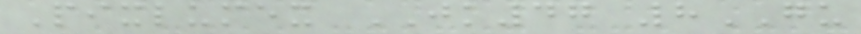Pixlumex JK47 8GU
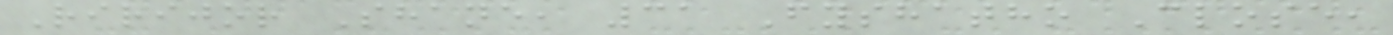Ririjor Shane, 31 Fyshatho Close,
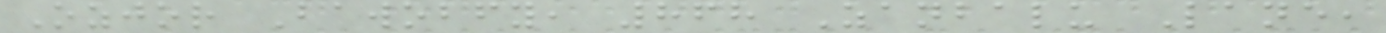Ozjor Bawobfy, 868 Zanbalu Lane,
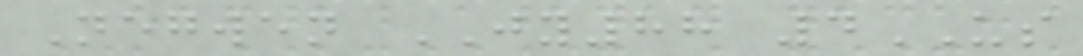Negwen JY88 4US
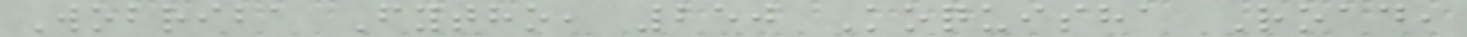Wobriba Fytho, 250 Koquisha Road,
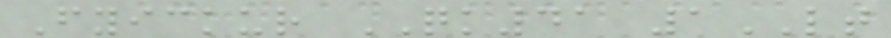Fyickur QK41 1LT
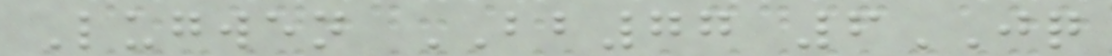Lugwen BB77 6JQ
